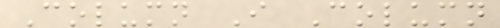Column I Column
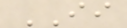II
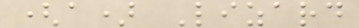(a) Lizard
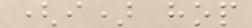(i) hop
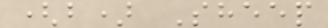(b) Sheep
